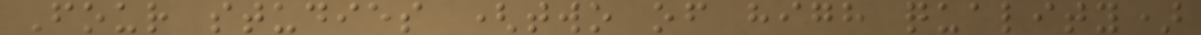Four studies (two of high quality)
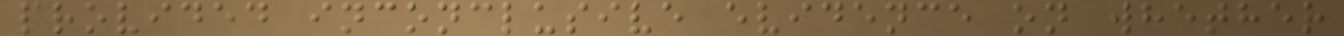provided inconclusive evidence on whether
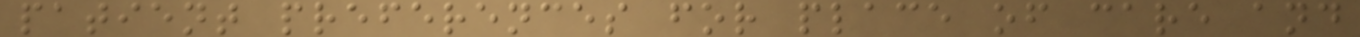patient preferences for place of care and
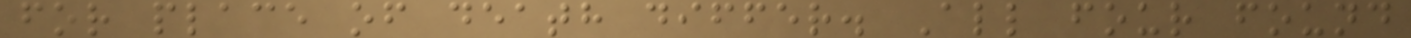for place of death differ. All four found
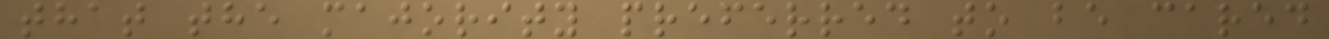that the majority preferred to be cared
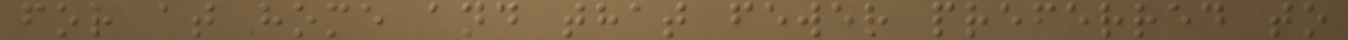for at home and that fewer preferred to
